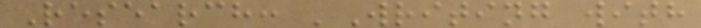Research: 'Writing with
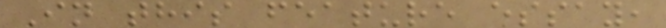In this feature essay,
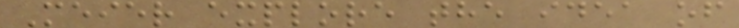Meier explore the idea of
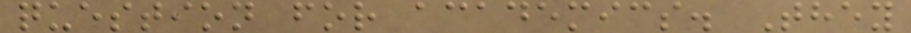question for academics. They
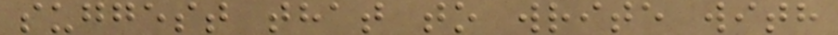suggest that to write with
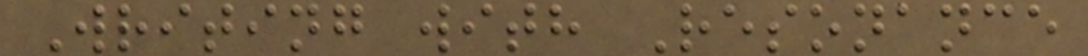Writing with Resonance
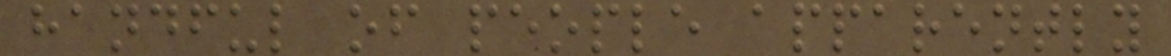handful of people apparently
